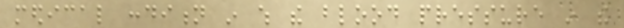medical condition in which the blood pressure in the
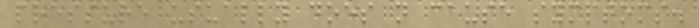pressure usually does not cause symptoms.
